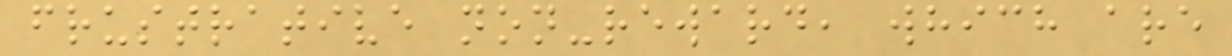frustrative non-reward, which are
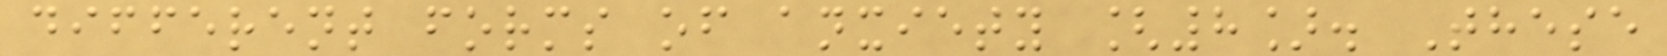different forms of anxiety [8]. These
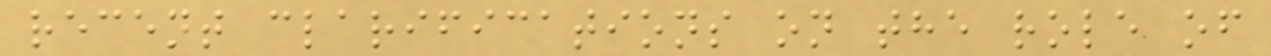recent clarifications on the role of
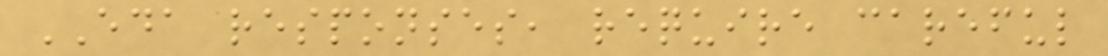EDA responses, require careful
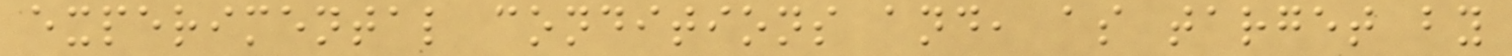experimental conditions and, as target by
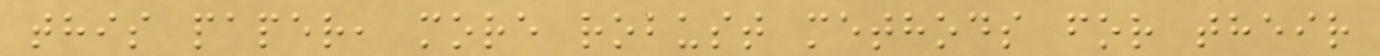this paper, more robust methods for their
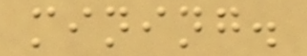mining.
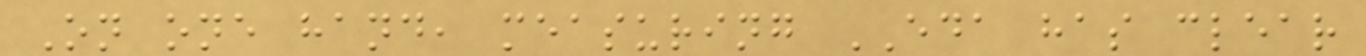On one hand, measuring EDA has clear
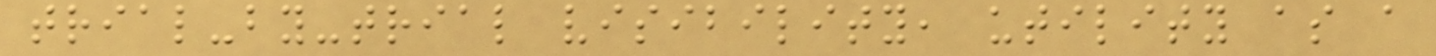trial-by-trial visibility, utility as a
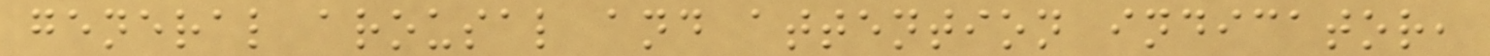general arousal and attention indicator,
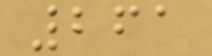261
